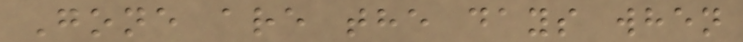Gone are the days when
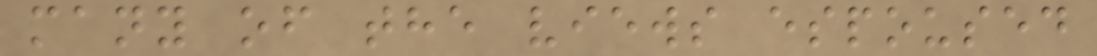many of the views espoused
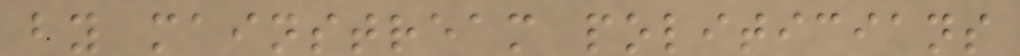by mainstream politicians
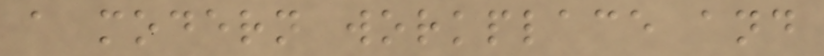a modern workplace and
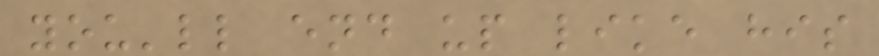you'll end up like his
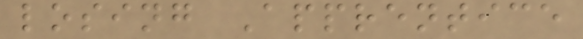losing Apprentice
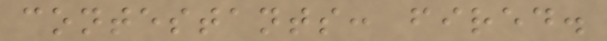contestants: fired.
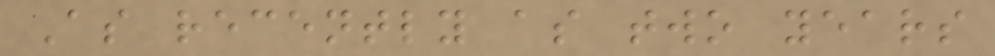As recently as two years
